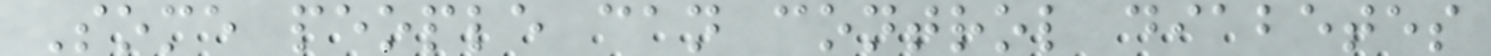Some people can control diabetes
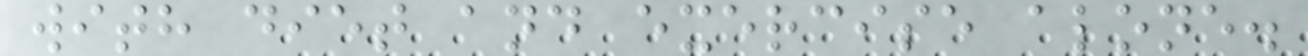with diet and exercise alone.
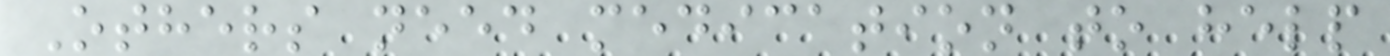Others need medication to help
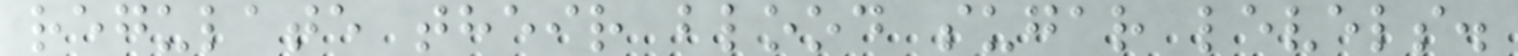regulate their blood sugar levels.
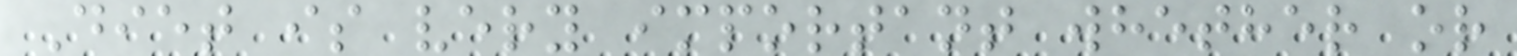Diet is very important whether or
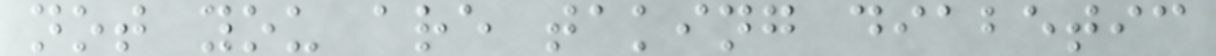not you are taking diabetic
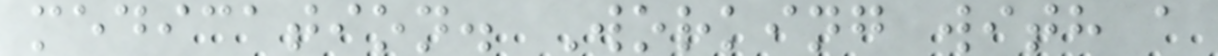medication. Working with a
